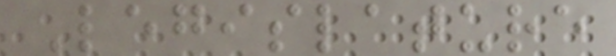Legislature
